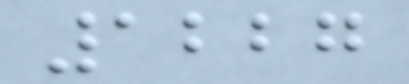1227
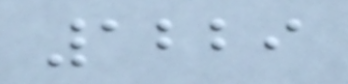1229
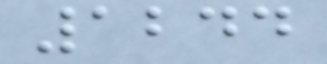1244
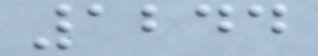1244
